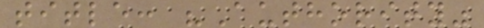title: "Authority"
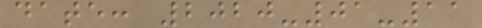date: 2020-01-11
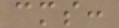cms:
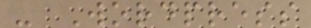- Wordpress
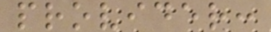provider:
